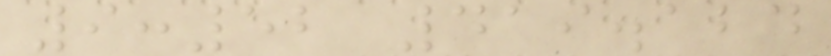9:52 419.124
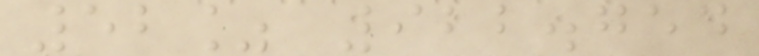52% 922.754
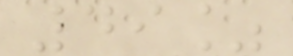49%
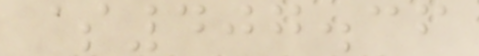$407.36
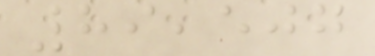89,507
